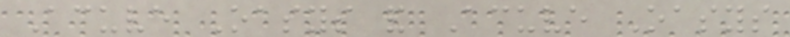Acuve Oasys and Acuve Oasys
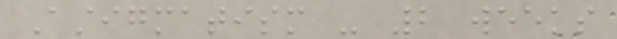Astigmatism - 2 weeks
